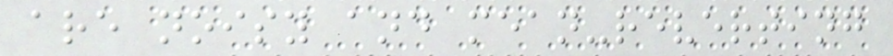are noisy and mean-reverting
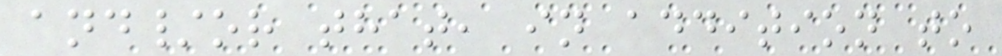and/or that, in addition to
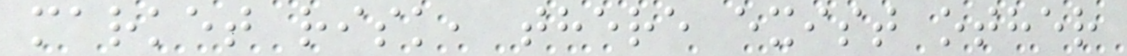market risk, there exist other
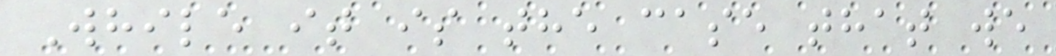While it is the case that we
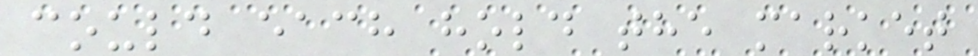could each hold the market
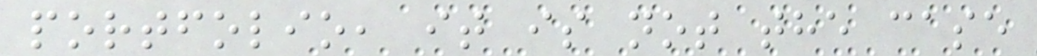portfolio, it is not the case
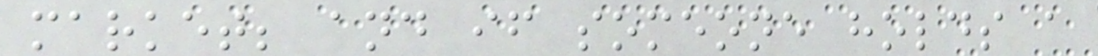market; and if someone holds a
